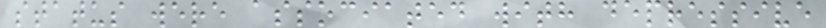status were associated with depressive
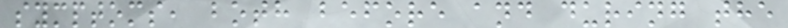symptoms, both before and during the
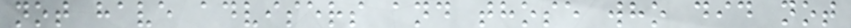not have advisers and those who did not
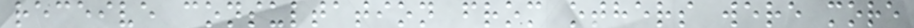receive consultation from others were more
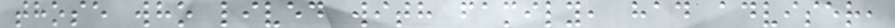those who lived with family, had adviser,
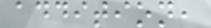addition,
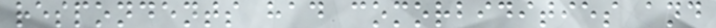respondents had comorbidities and
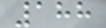188
